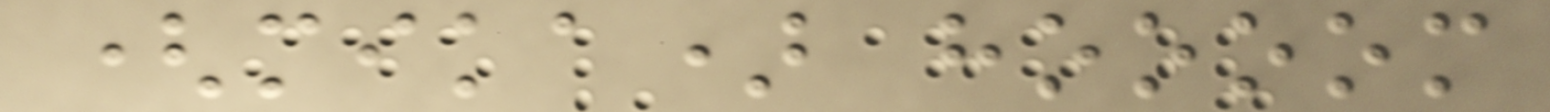(mika) hoooom
